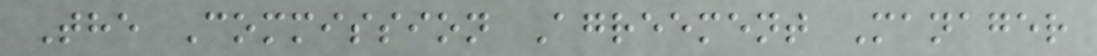The Commission Agreement Manager
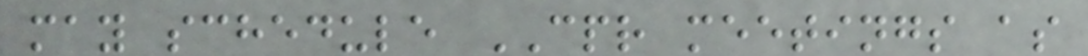may schedule CPR meetings as
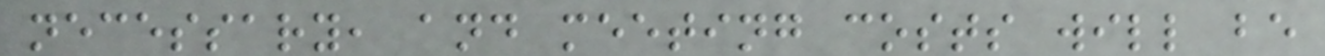necessary, and meeting costs will be
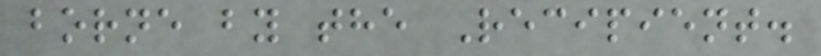borne by the Recipient.
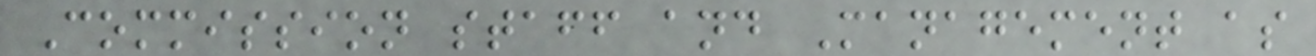Commission staff and Management as
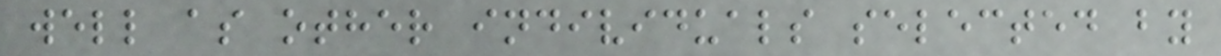well as other individuals selected by
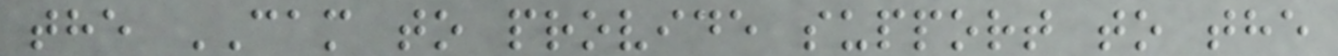the CAM to provide support to the
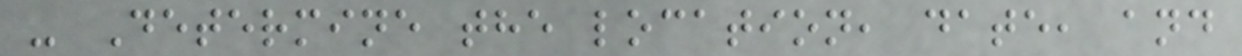- Determine the location, date, and
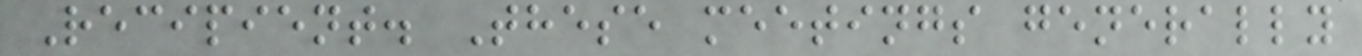Recipient. These meetings generally
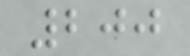200
